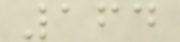164
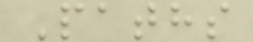Paths
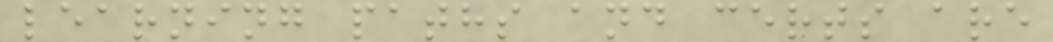learning paths and certs are
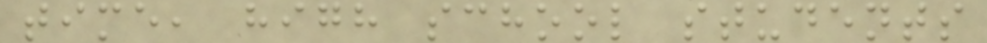time, high school students
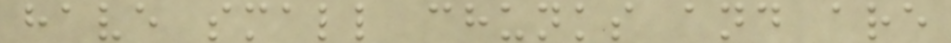have small chunks and are
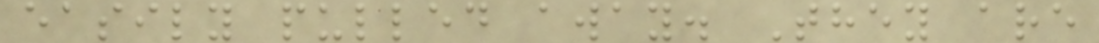easily pulled away. They are
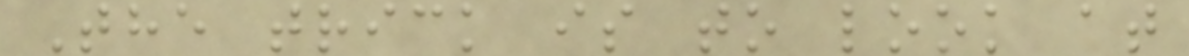The trick is to look at
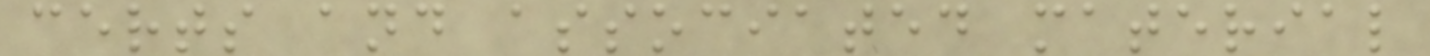certs and associated material
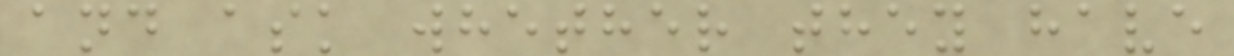and ask whether they have
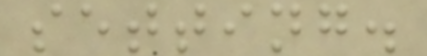setting.
